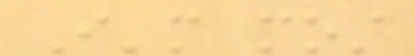I'm most
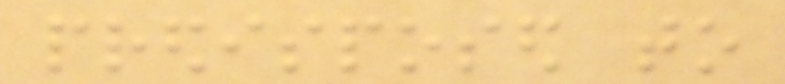predisposed to
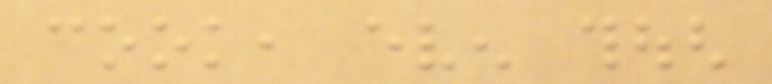cook, even though
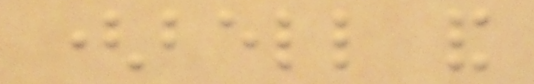(bell and
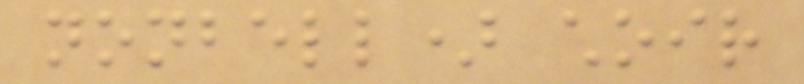nonbell) choir
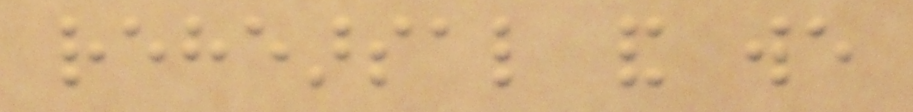rehearsal and we
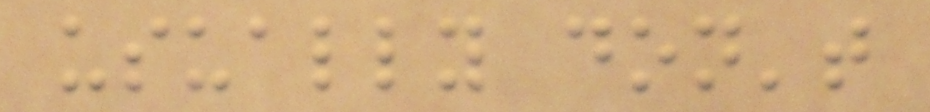usually don't
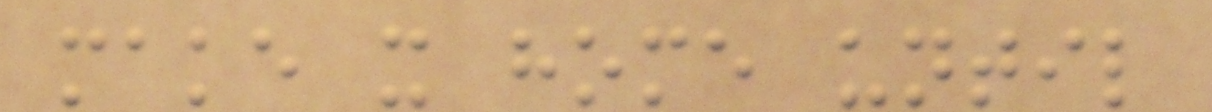make it home until
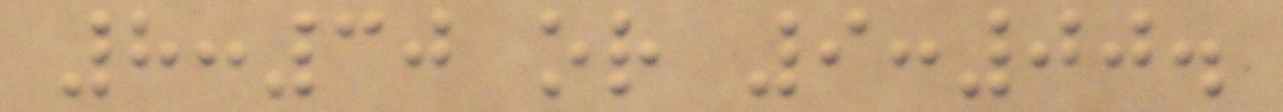8:30 or 9:00.
